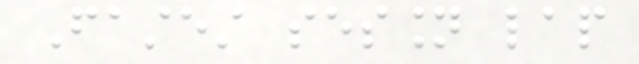Fastest session lap
